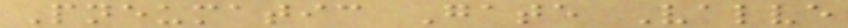Pneumatic Gate Valve
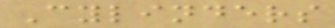Cylinders
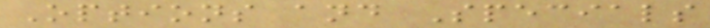Options and Specials
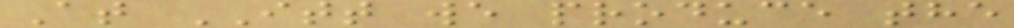At ITT we produce the
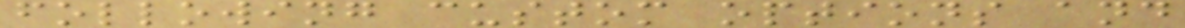following custom options and
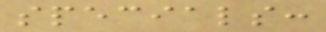specials:
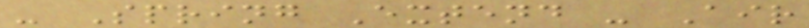- Spring Extend - Air
